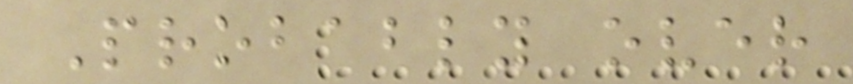Probably over
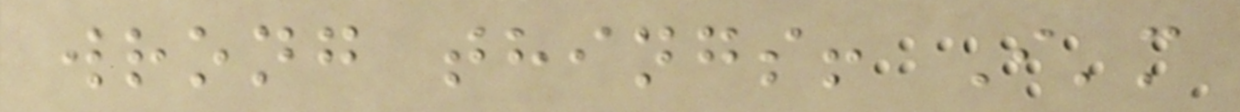wrong things! I'm
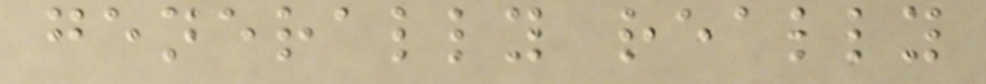generally really
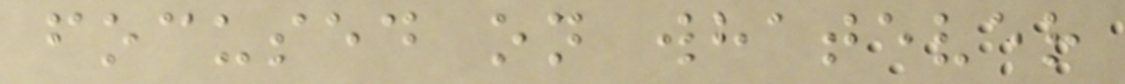focused on whatever
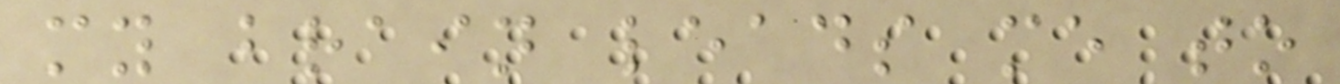my brain leads me to
